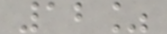12%
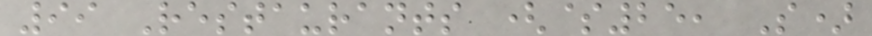99 Restaurants ($25, S)
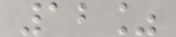12%
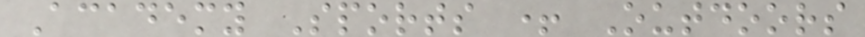Academy Sports + Outdoors
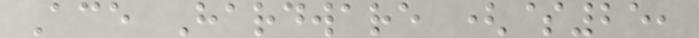Ace Hardware ($25,
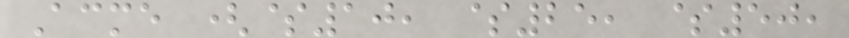Acme ($10, $25, $50,
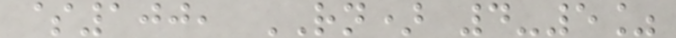$100, RN) 4-5%
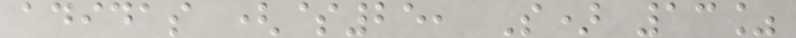adidas ($25, S) 13%
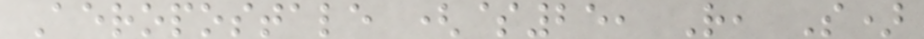Aeropostale ($25, R, S)
